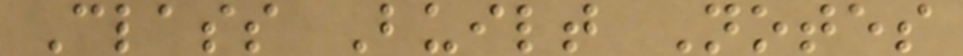Class Built Notes
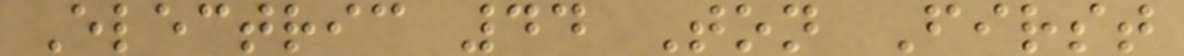Electric 44 Ton First
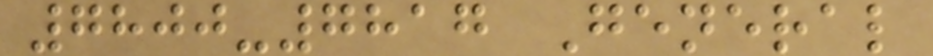7800-7817 General
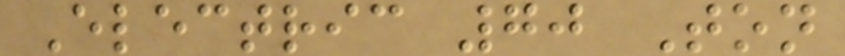Electric 70 Ton
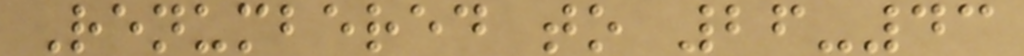Renumbered to 26-43
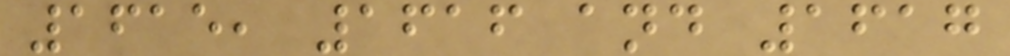1615, 1616 and 1617
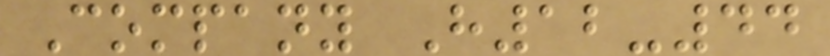Company H12-44
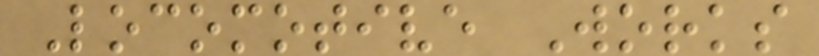Locomotive Works
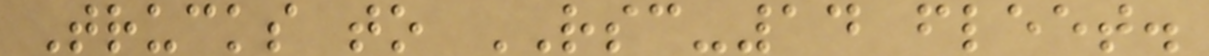Trucks to RSC-14 fleet.
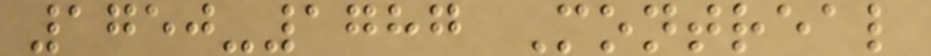1750-1787 Montreal
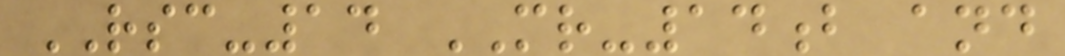RSC-14 MR-14b and
